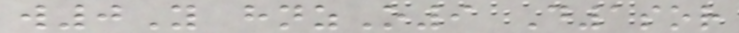w0Y hnzO9 D1sor
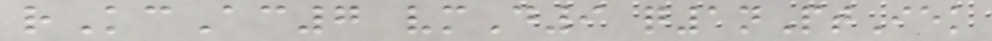rKcAc7 vmD9 q1nPtIek
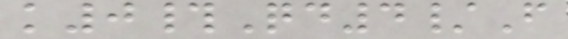k0#Qd4/F
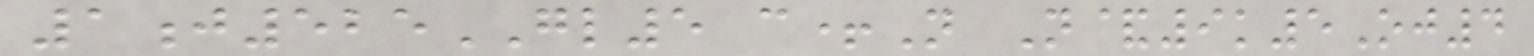1j525GL5 c+N N&9k5Oj4
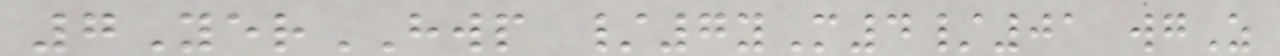7YerHWP /7yM4/01 wgZ
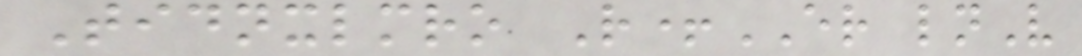Tidnxlmro R+ER lnV
